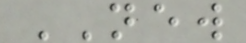NEW
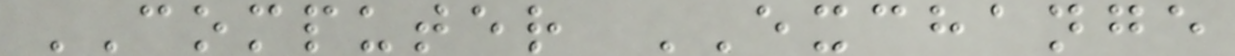COMPUTER EXCHANGE
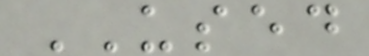USED
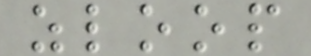zloop
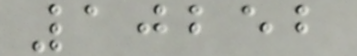10252
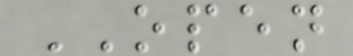OPEN
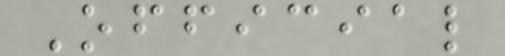Official
